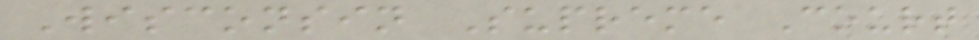Wisconsin Supreme Court
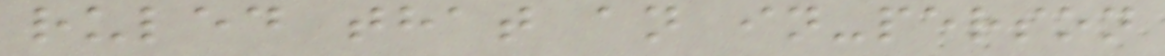ruled that an in-person
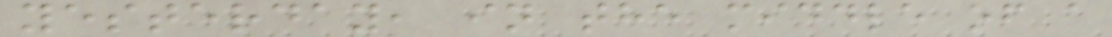yesterday, in the middle of a
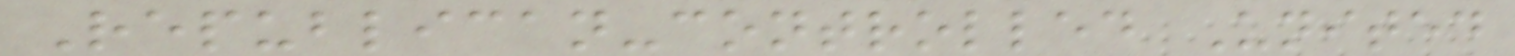Republican-controlled United
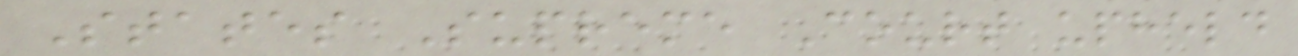States Supreme Court upheld
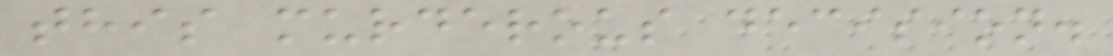this murderous decision.
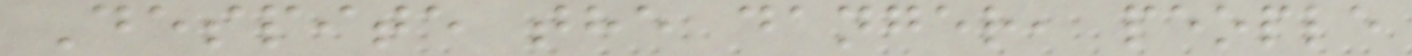Despite the danger, people
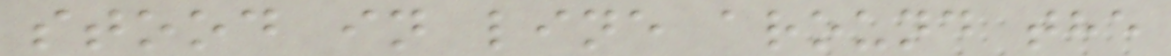stood in line around the
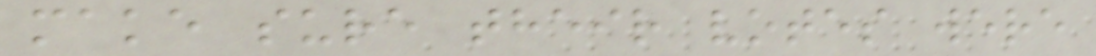make sure their votes were
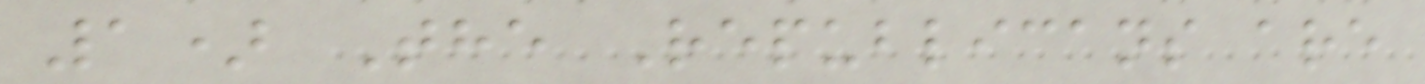1) The Republicans are
